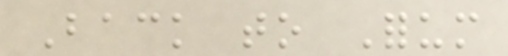Back to Forum
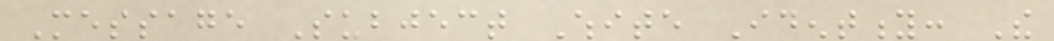Message Subject White Identity: The
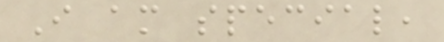I am special,
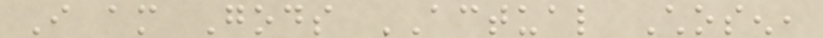I am Gods ACTUAL Chosen,
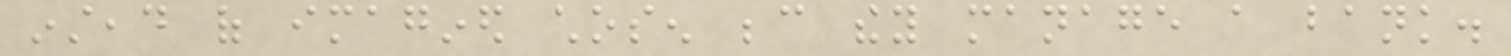instead of imagined chosen because they manage a bank.
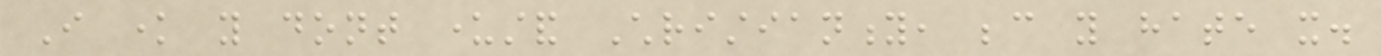I know you dont understand Christianity, because you hate it.
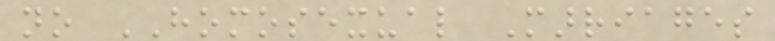no HOMOSEXUAL Marriages
